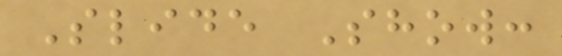Slide Show:
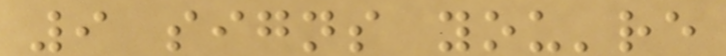9 signs you're
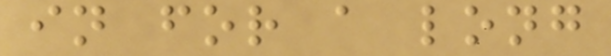in for a long
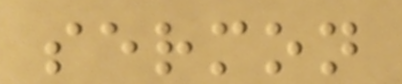sermon
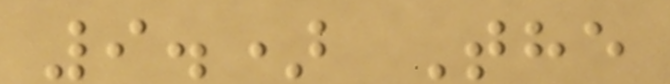9.) The
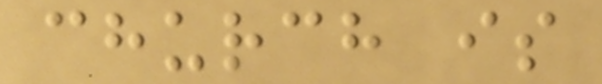church is
